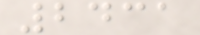2431
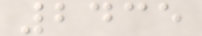2435
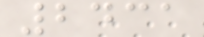2431
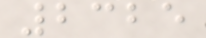2325
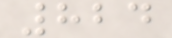824
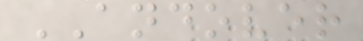ANDOVER
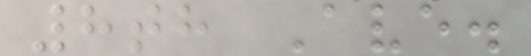8th Ave.
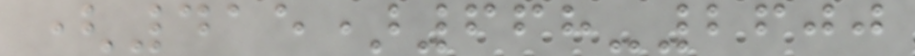(415)668-2600
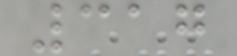317
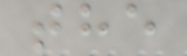the
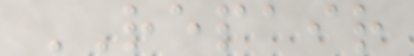REPAIR
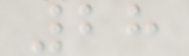28
